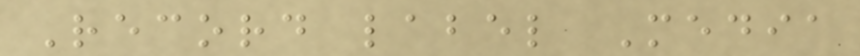Record label Media
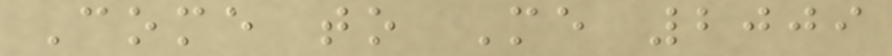Come to Me 2009
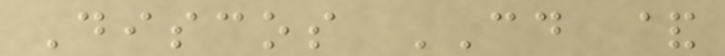Discos CD &
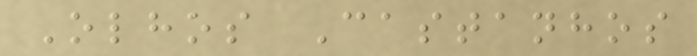Olhos Castanhos
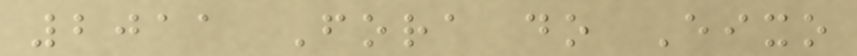2011 Fora do Eixo
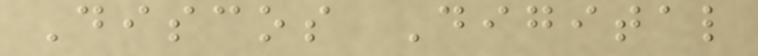Discos Digital
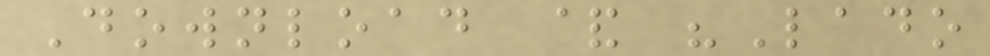Download & "Lado
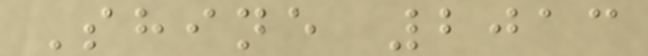Shine 2013
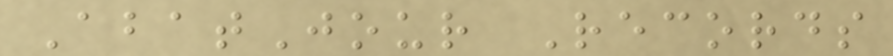AbatJour Records
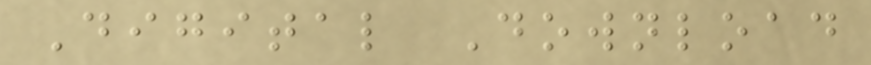Digital Download
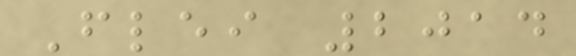Flei 2014
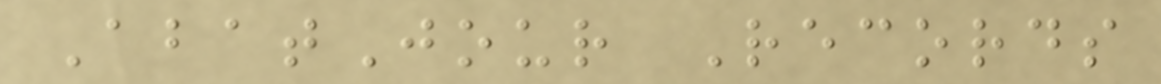AbatJour Records
